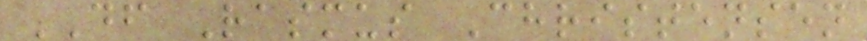DF Rasmus Christensen
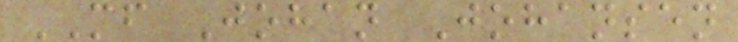MF Johan Johansen
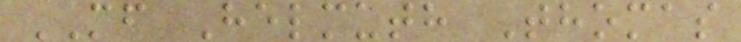MF Helmuth Thomas
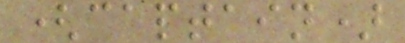(captain)
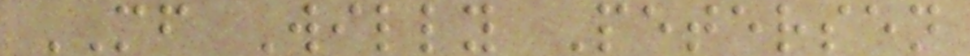MF Willy Petersen
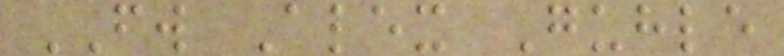FW Alex Guhle
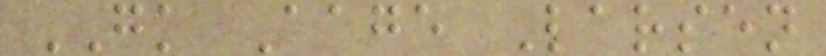GK Aage Larsen
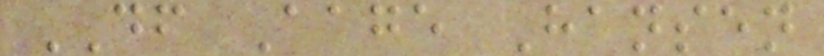DF Aage Hansen
